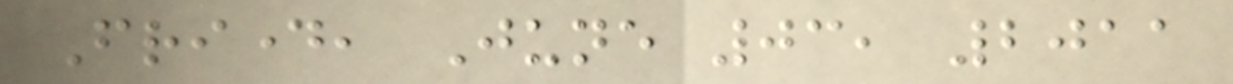Friday, June 03, 2011
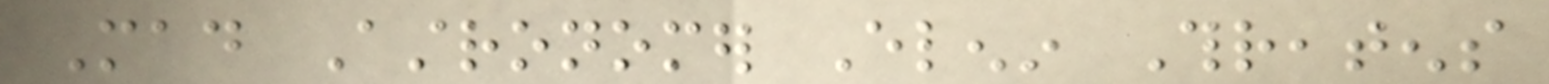Mad Astronomer Elenin Threatens
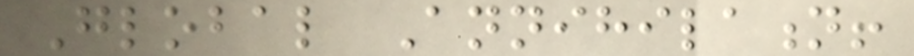Global Annihilation!
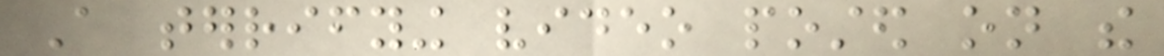A terrifying video posted on the
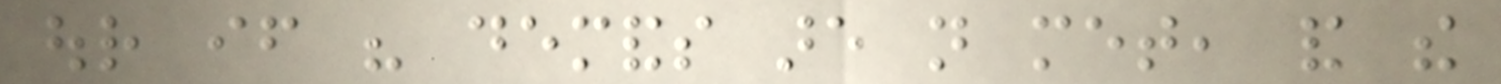our if his demands are not met, and the
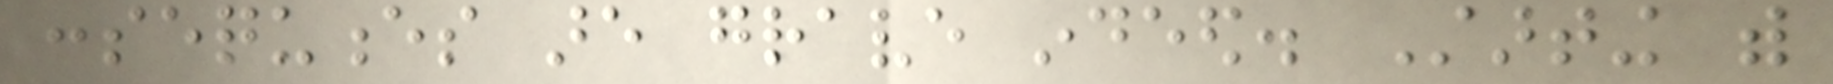consequences are grave indeed. Starting with
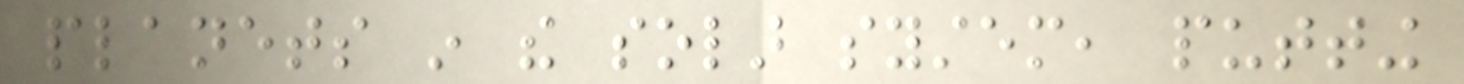planets in the solar system, putting
